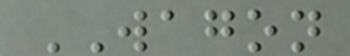WAGON
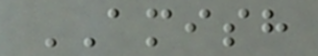AMISH
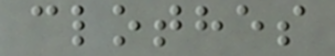clothes
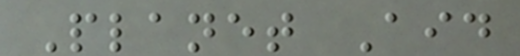Planet Aid
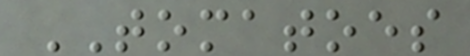TOMATOES
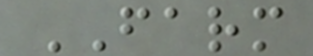FARM
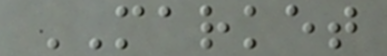MARKET
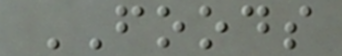FOODS
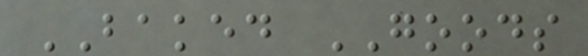BAKED GOODS
